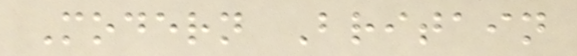Modern Britain
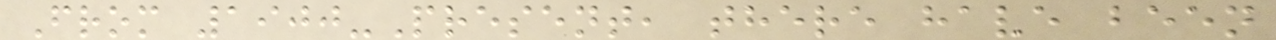From 1900-Present, there have been
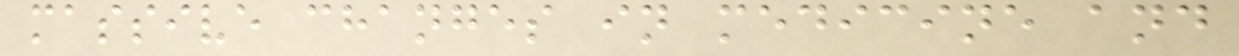massive changes in medicine and
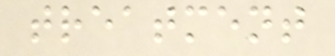treatment
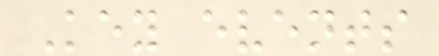Key events
